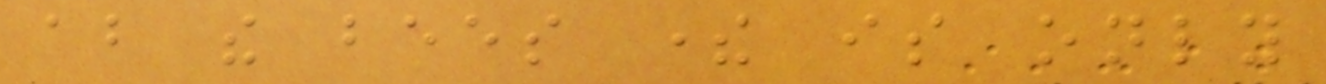about the bees there is only
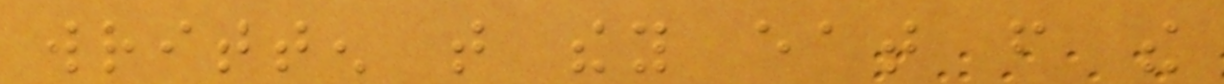written that they eat from the
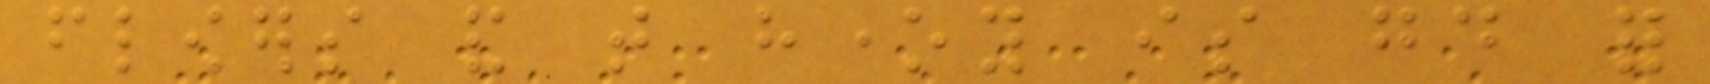flowers and that honey is good for
